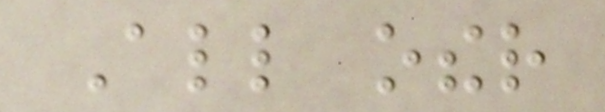All other
